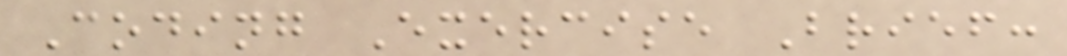Coding Exercise Brief:
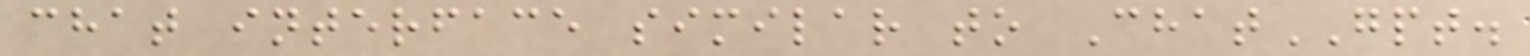chat interface similar to ChatGPT.
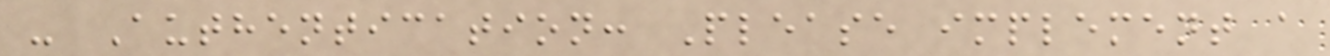- Authentication: Please implement a
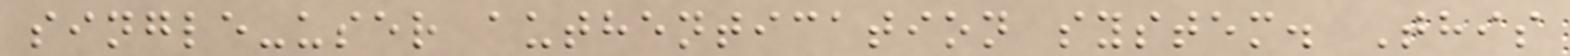single-user authentication system. This
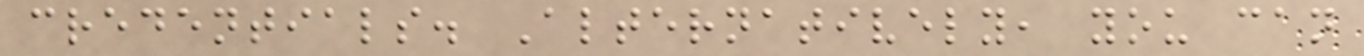credentials. Alternatively, you can
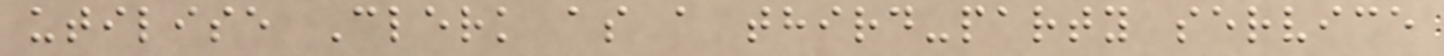utilise Clerk as a third-party service
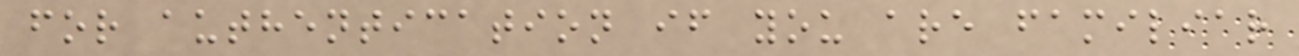for authentication if you are familiar
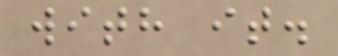with it.
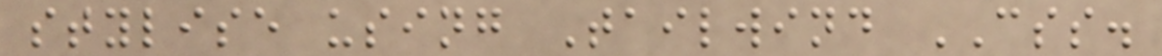stylise using Tailwind CSS.
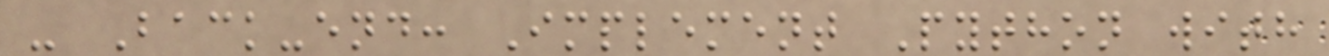- Back-end: Implement Python with
